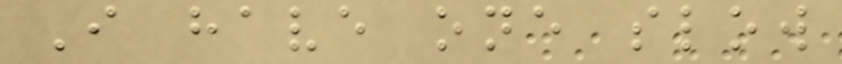I have one slow
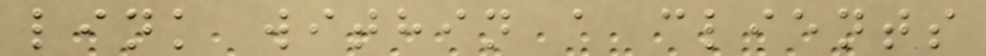link within a clients
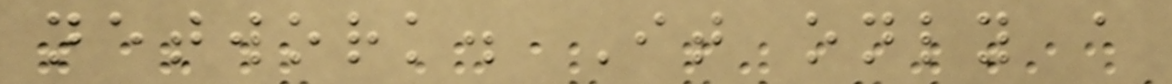network. It only a
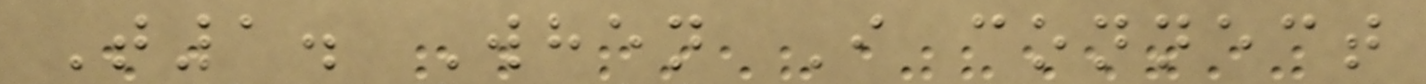T1. When I connect
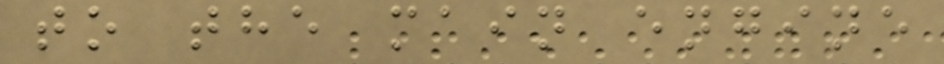to the main engine
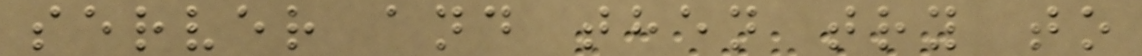server and then try to
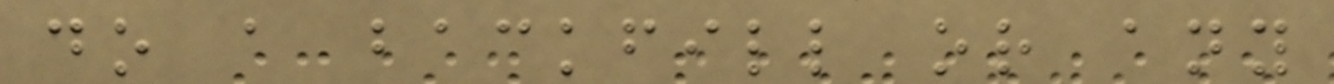do a backfill or any
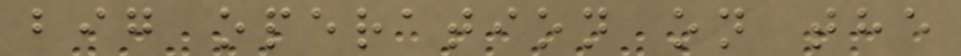big operation on the
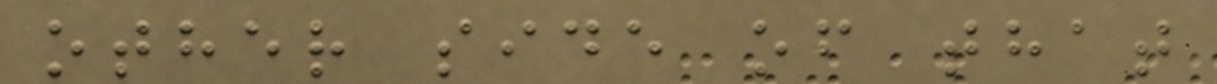other side of that
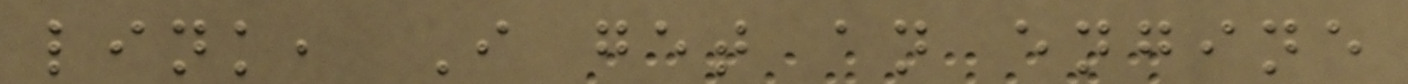link, I get an engine
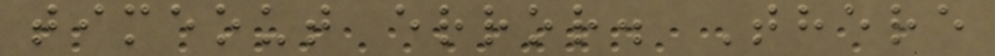timeout error. There
